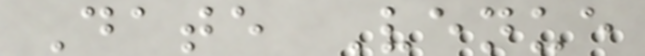Date Venue
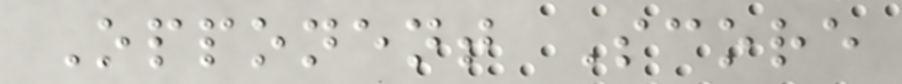Opponent Score
